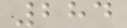284
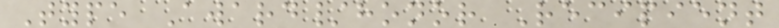Type Award/honor Recipient
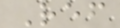Ref
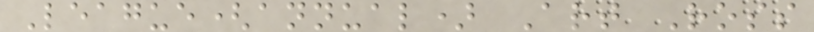League(annual) Art Ross
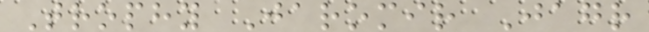Trophy Jaromir Jagr
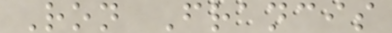Ron Francis
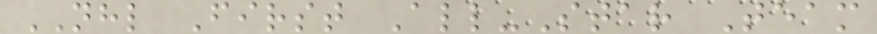NHL First All-Star Team
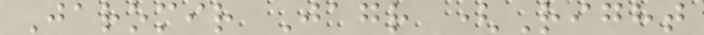Jaromir Jagr (Right
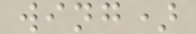wing)
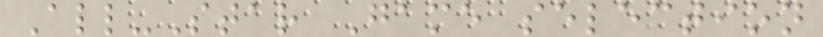All-Star Game selection
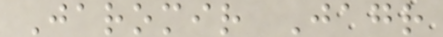Jaromir Jagr
